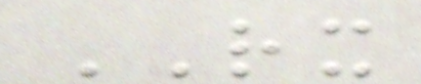RX
